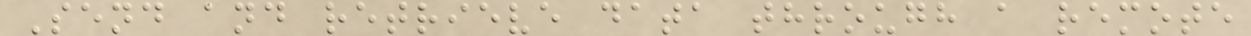Send and retrieve data through a remote
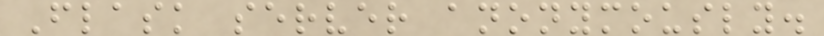Flask server anonymously.
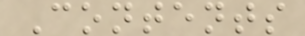Contents
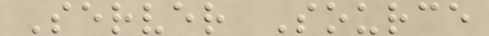Server Source
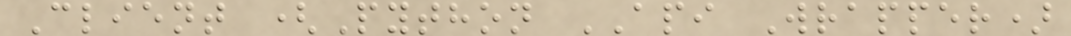Client (Python API Wrapper)
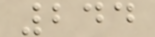244
